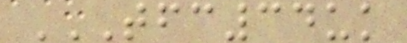TFC34UK
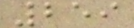259
